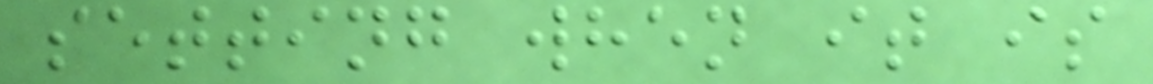setting when it is
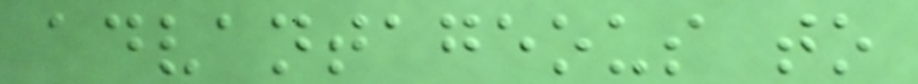advantageous to
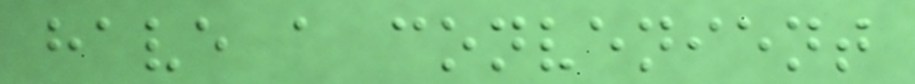have a convenient
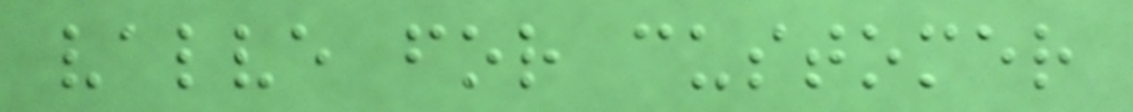valve for customer
